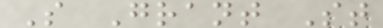S Grant St
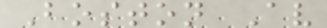Boston Av
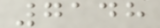7148
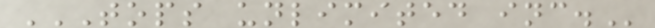TOPS UNLIMITED INC.
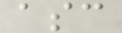asc
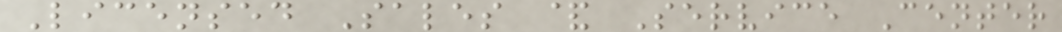Licensed Sales & Service Center
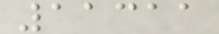11311
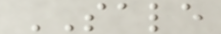SALE
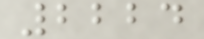2224
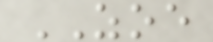ZOE
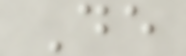De
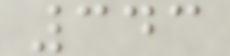343
